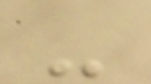-
